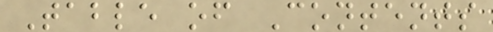Table of Contents
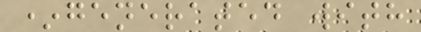*generated with
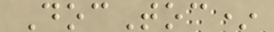DocToc*
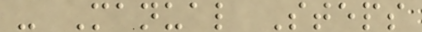- Manual Steps
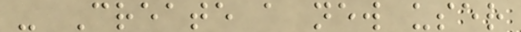- Create a new user
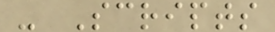- Scripts
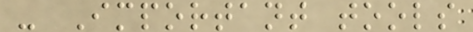- Important tools
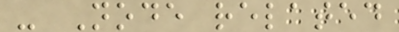- Node related
